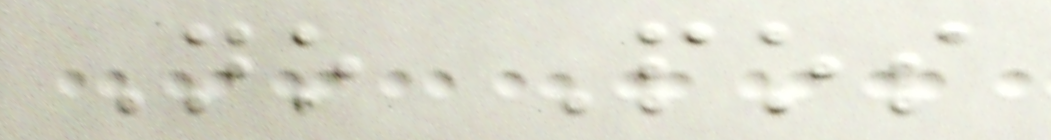No Pos
